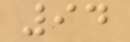94
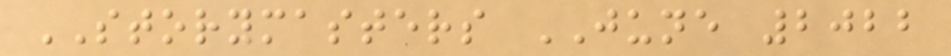STORYMASTERS JUNE 2022
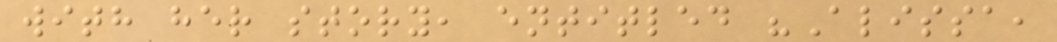with her story, entitled "Alissa,
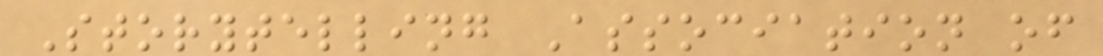Storytelling Association of
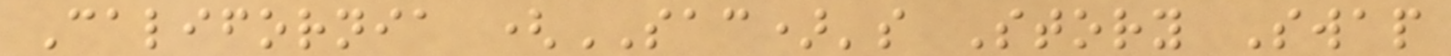California (SAC)'s Story Swap
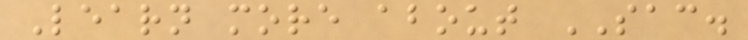Learn more about SAC.
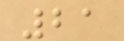21
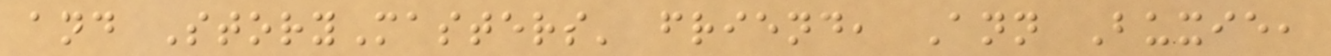and StoryMasters' friend, Ann Buxie,
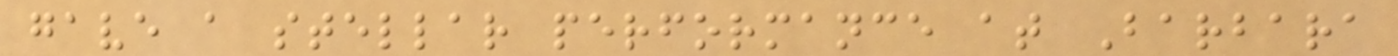gave a stellar performance at Barbara
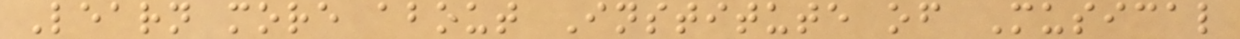Learn more about Institute of Musical
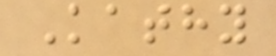Kathy
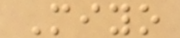Miyo
